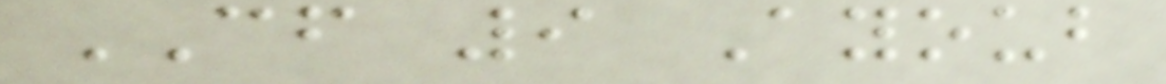CF 9 Ayoub
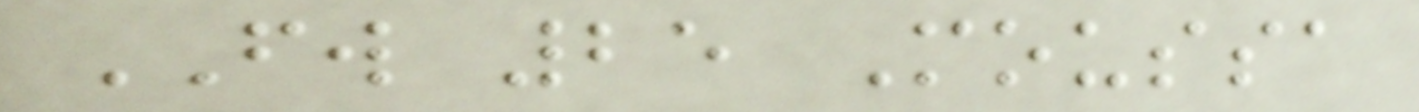FW 25 Moussa
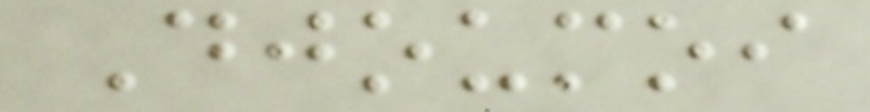Djoumoi
